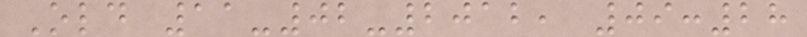Old 11-02-2012, 09:28
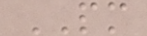PM
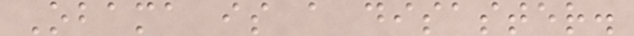Obama is a disaster.
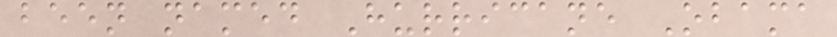been named Hurricane Obama
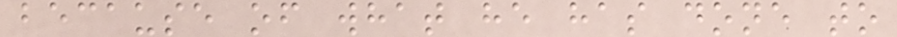because of what he has done to
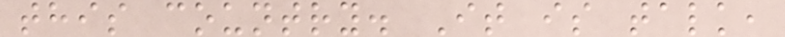this country. It is talk,
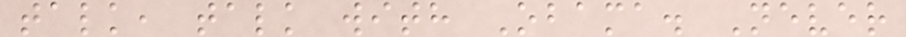talk, talk with Obama. Never
